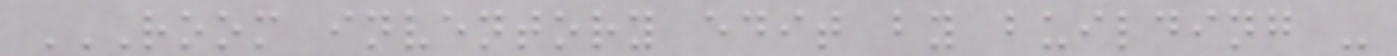ROOM INVENTORY EDIT BY BUILDING -
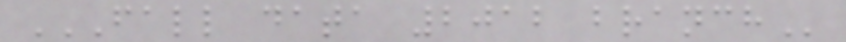FALL DATA 2012 BRANCH
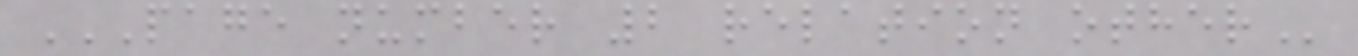PAGE NUMBER 2 RELATION OTHER
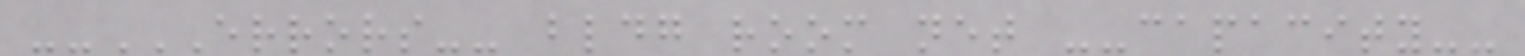--ERRORS-- BLDG ROOM NET --CAPACITY--
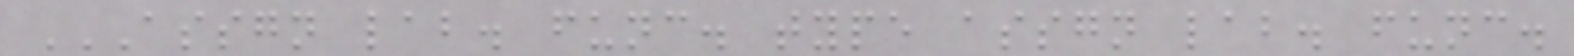ASSGN LAB. FUNC. TYPE ASSGN LAB. FUNC.
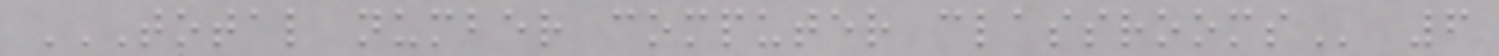TOTAL NUMBER COMPUTER CLASSROOMS 6
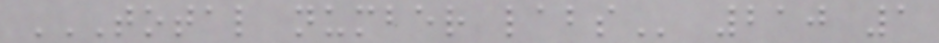TOTAL NUMBER LABS 210 1
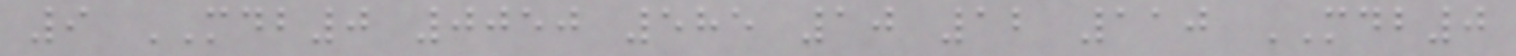9 MDB0 0050 585 10 12 110 MDB0
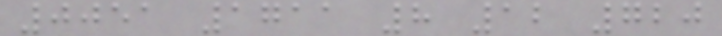0051 1711 8 12 720
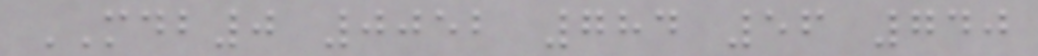MDB0 0052 784 56 740
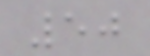50
